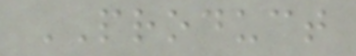PRODUCT
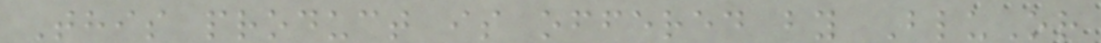This product is offered by BluOr
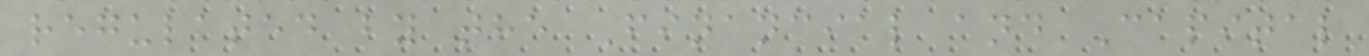regulated by the Financial and Capital
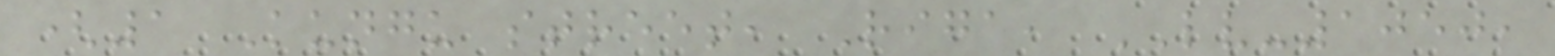(1 Kungu street, Riga, LV-1050,
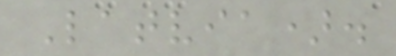Latvia).
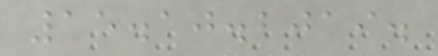15.10.2019.
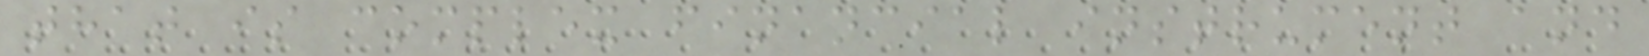that is complex financial instrument and
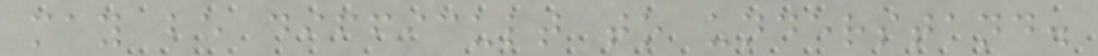may be difficult to understand.
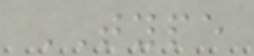TYPE
